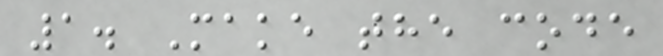1. Make the code
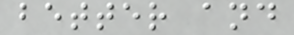better and
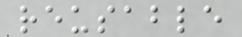reusable
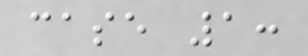case 1:
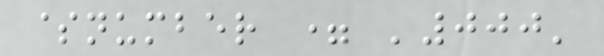$number = '000'
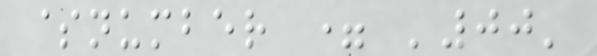$number = '00'
